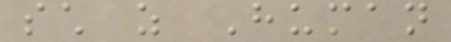such as Human
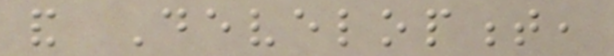and Development,
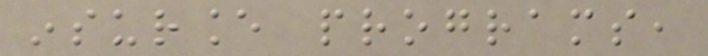insurance programs,
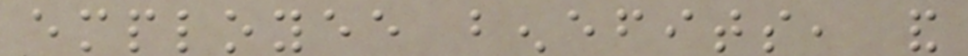employee benefits, and
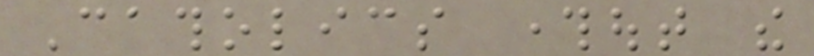Catholics throughout the
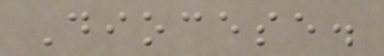Diocese.
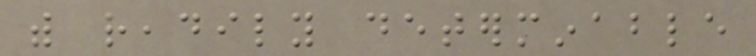with readily determinable
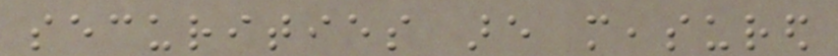securities are measured
